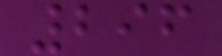296
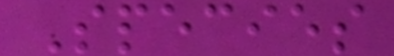Species
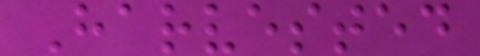Harvested
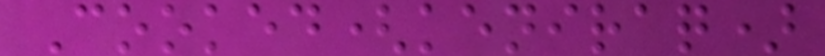Cooked(keniraq)
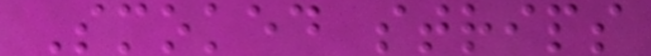Smoked strips
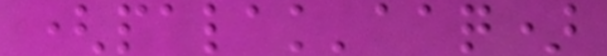(palak'aaq)
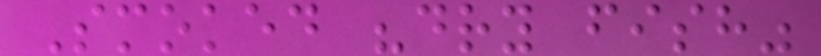Smoked "dry fish"
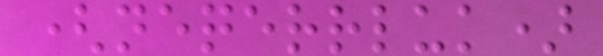(neqerrluk)
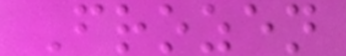Frozen
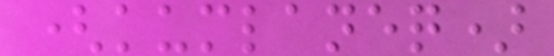(kumlaneq)
